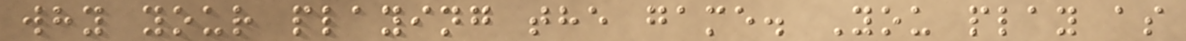why your playing the game. You play as
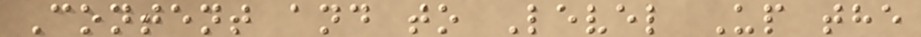Content and to Level Up the
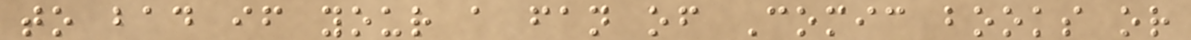to bad if your a fan of Comic books or
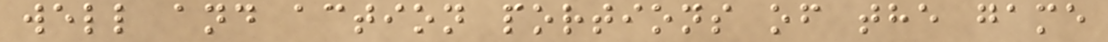well and action portions of the game
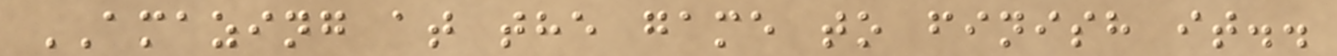AMAZING at the game to finish it..
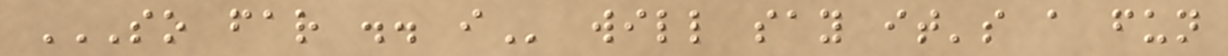SO FAR .. I will say it's a fun
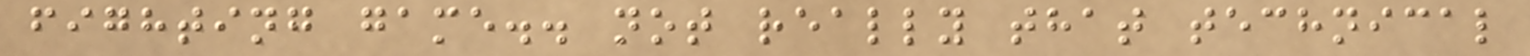fighting game.. not really that technical
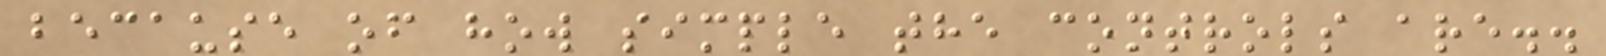because of how simple the controls are..
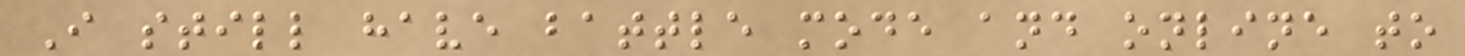I still have battle mode and online to
